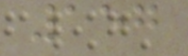157
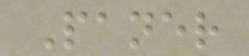Paner
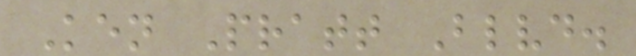Ken Pratt Blvd.
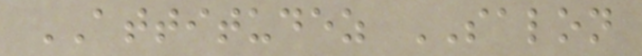ATTITUDEZ SALON
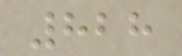828
